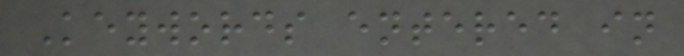Keywords entered in
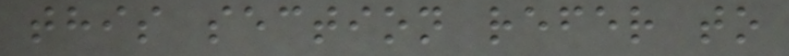this section refer to
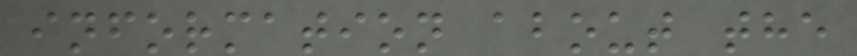information about the
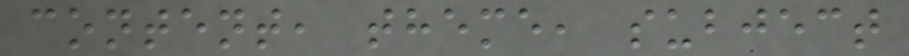content, theme, subject
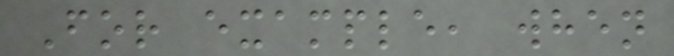For example, when
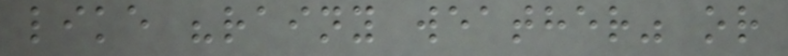like "rainy weather" or
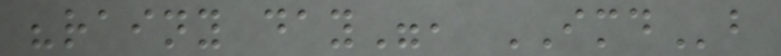"rainy day", IMDb
